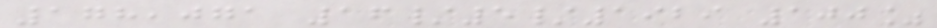178,071 16/5/1929 100%
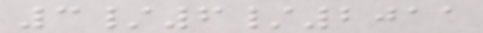3/6/2011
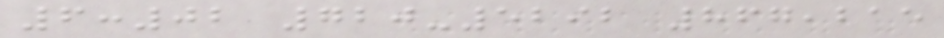6:02 720-5292 867,215
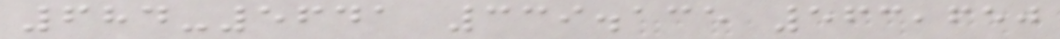684-5641 339.135 563,650
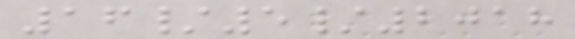16/5/2018
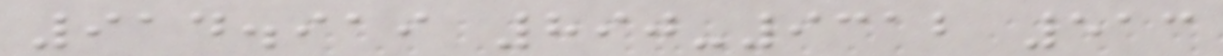914.919 890-9312 513
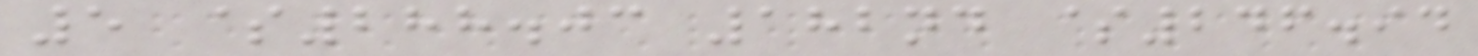5 $288.03 182nd $246.94
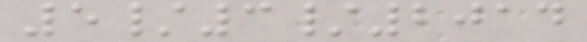5/3/2014
